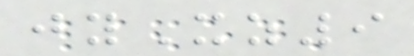jyXz9
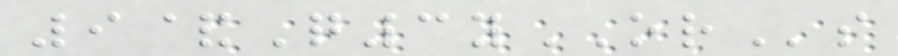9&Q3yORs
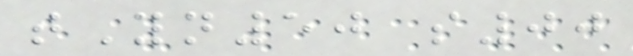tYn50 s00
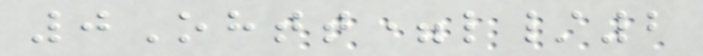0Ohtt=l/2
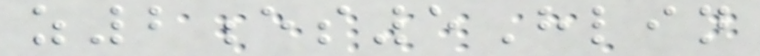z2es5Hlin
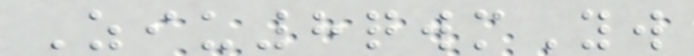Ziu8qwmYw
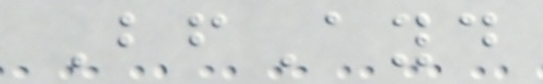BfAyd
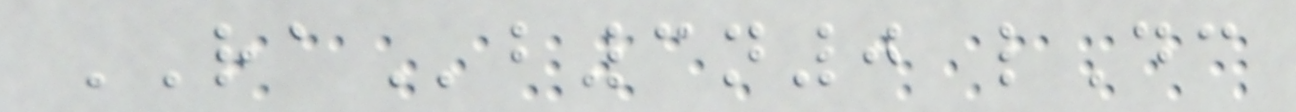RAb3n0 lDc
